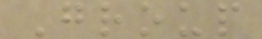Group
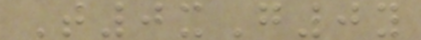T0xG0y
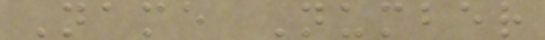Name Number
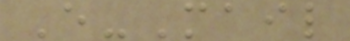E-Mail
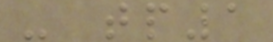- tp1
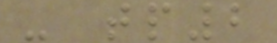- tp2
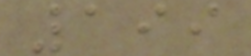199
